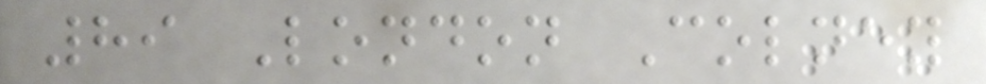89 London Colney
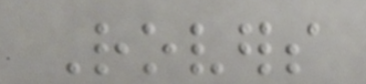Rovers
